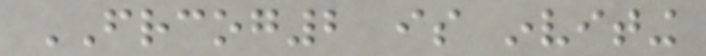FRCOG2 is inviting
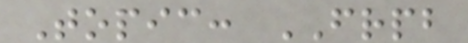Topic: FRPB
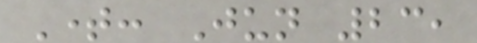Time: Jun 23,
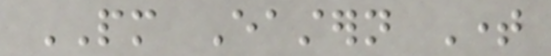PM Eastern Time
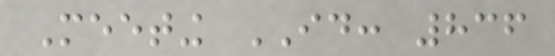Meeting ID: 836
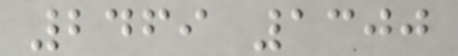2469 1300
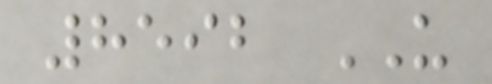8592 US
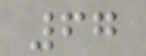67
